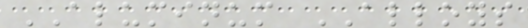ALUMINUM ALLOYS
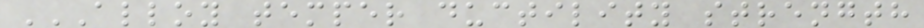ALLOY TEMPER DUCTILITY STRENGTH
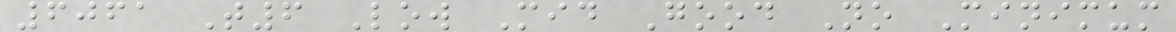6061 T6 Low Mid Good No Minimum
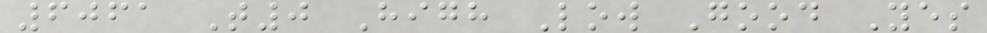6061 T0 High Low Good Yes
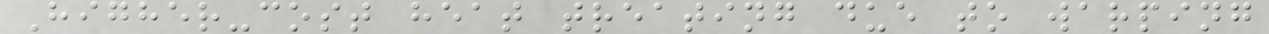Higher-cost heat treating due to warping
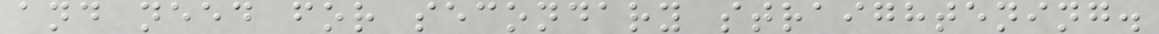and need for secondary straightening.
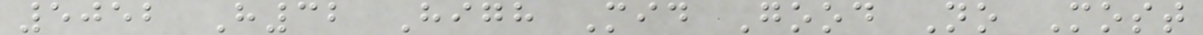5052 H32 High Mid Good No Most
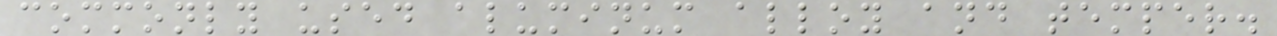commonly used aluminum alloy and temper.
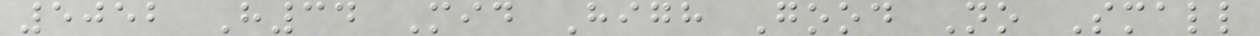5052 H34 Mid High Good No Small
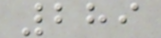289
